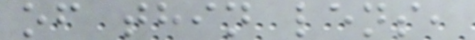of thin lens,
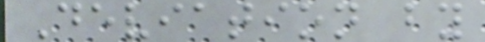Deviation by
